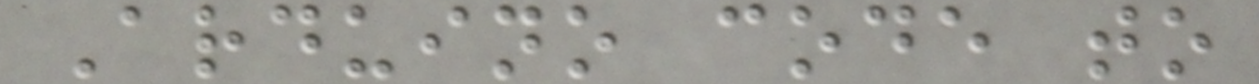Arduino code to
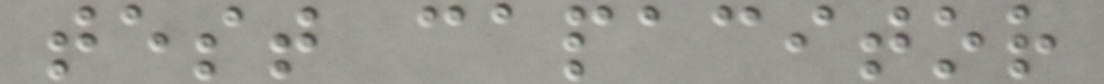test capacitor
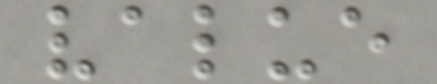value
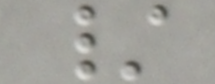/
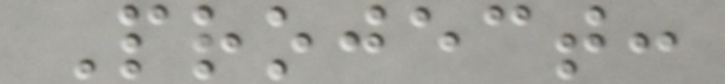Project:
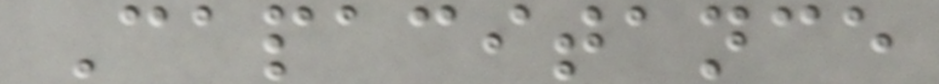Capacitance
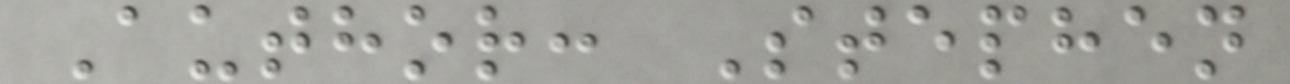Author: Stephen
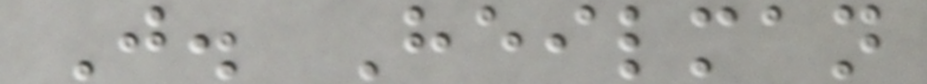J. Heilman
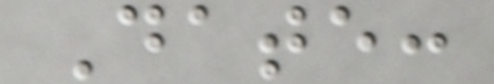Date:
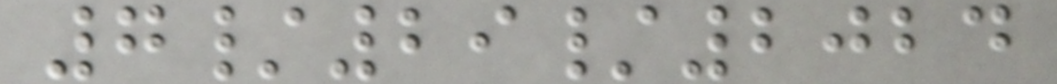7/29/2024
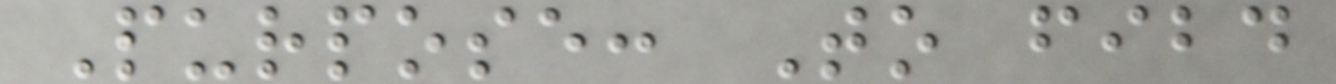Purpose: To fibd
